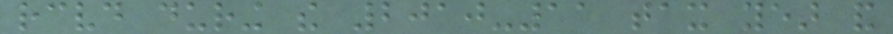received during the 2010-11 tax year and
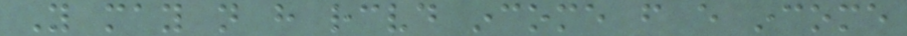You may not have received income from every income
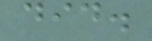did.
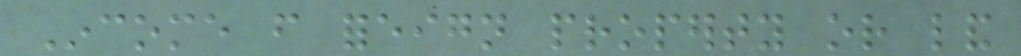Income from foreign property or land
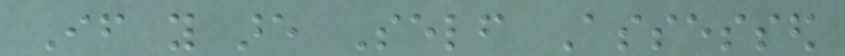If you are Self Assessed
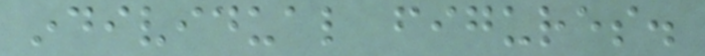individual figures.
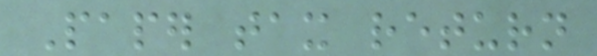Paper tax return
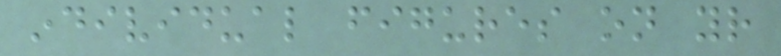individual figures on your
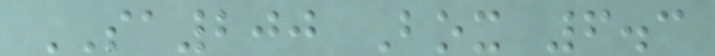SA200 Box 6.3
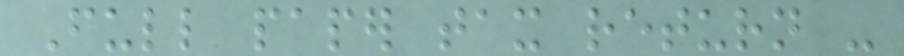Full paper tax return -
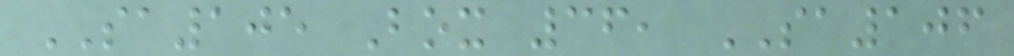SA105 Box 36, SA106
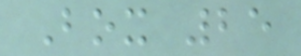Box 25
